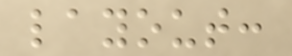layout:
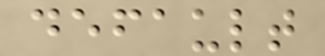default
